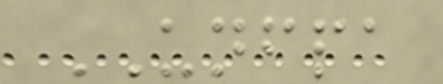UNFPA
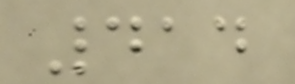414
